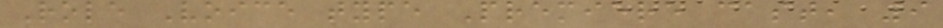Role Voice type Premiere cast, 9
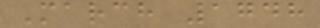March 1748
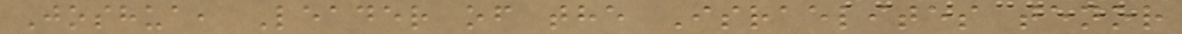Joshua, Leader of the Israelites tenor
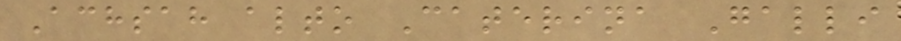Achsah alto Caterina Galli
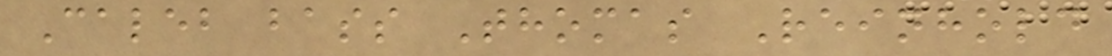Caleb bass Thomas Reinhold
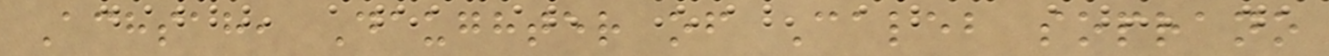Achsah, Daughter of Caleb soprano
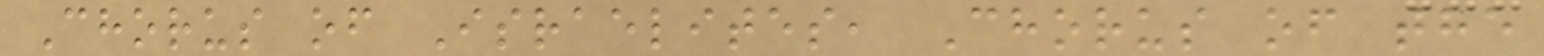Chorus of Israelites, Chorus of the
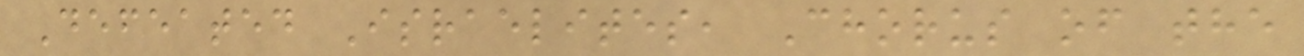Defeated Israelites, Chorus of the
